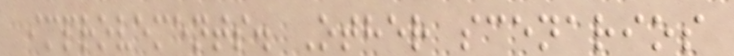improvements. Other scenarios
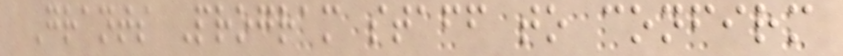Grants Program staff to confirm
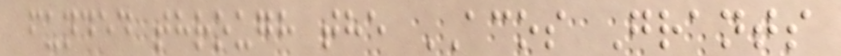funded through the ACOS Grants
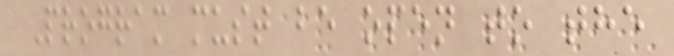Program must be open to the
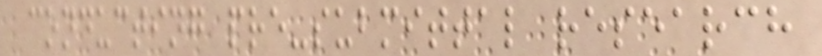conducting pre-submittal research
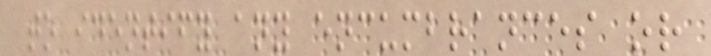to identify any encumbrances or
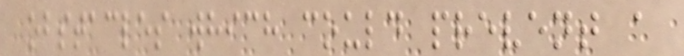obstacles which could prevent a
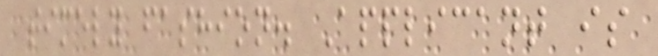timely fashion. Applicant is
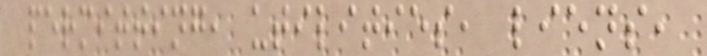permitting, utilities, liens,
